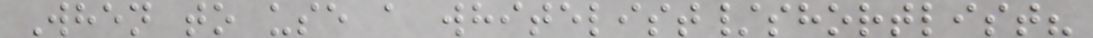When to use a whitelist/shortlist?
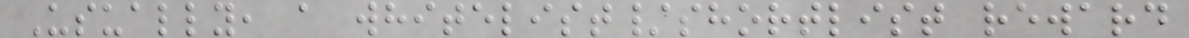Usually, a whitelist/shortlist reward
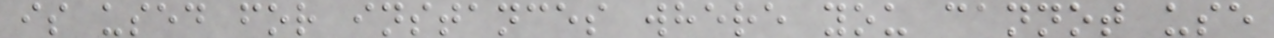is used for instances where you cannot use
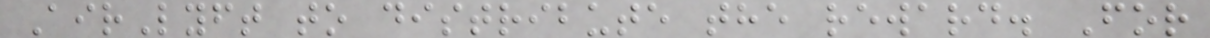AirLyft to distribute the reward. For
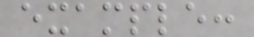example:
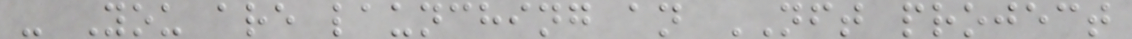- You are launching an NFT project
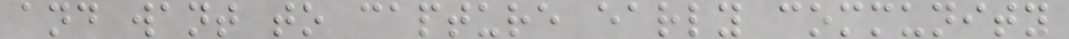and want to capture early community
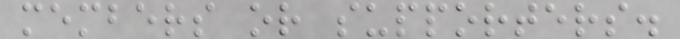members or supporters.
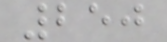250
